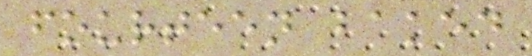fourteen baked
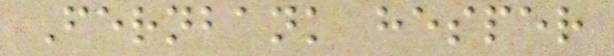Fernbank hesper
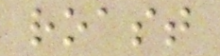roast
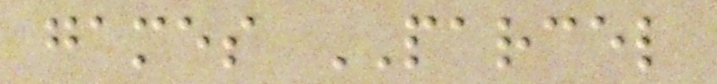games PARCEL
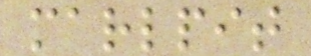marlpit
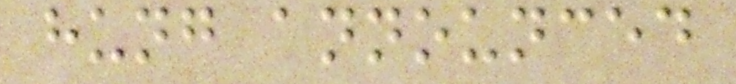hung announced
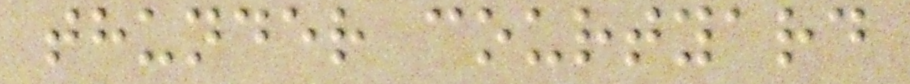thunder courtyard
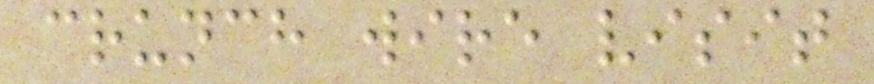crunch wire visit
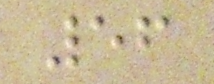56
